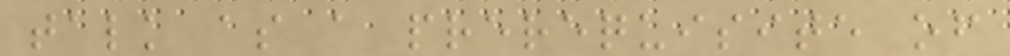talk as a prerequisite of
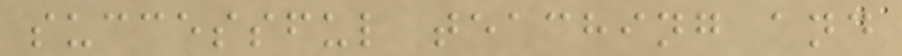successful teaching and
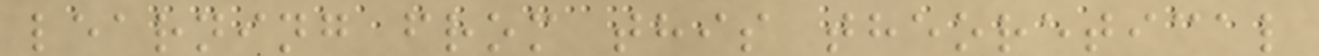learning from this theoretical
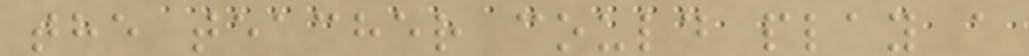the teacher could play a
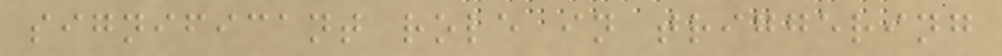significant role in triggering
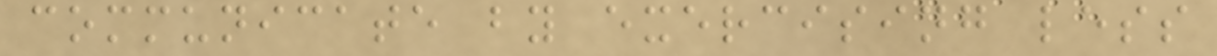communicate by exercising less
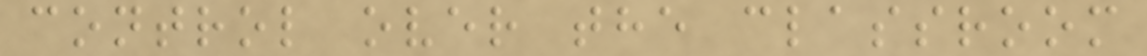control over the classroom
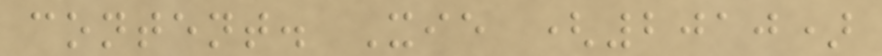content. Xie (2010)
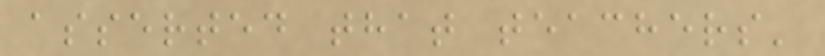asserted that teachers'
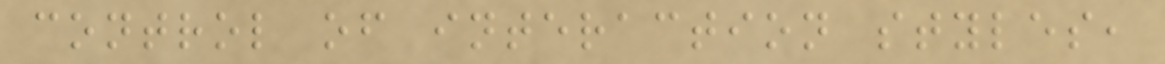control of interaction styles,
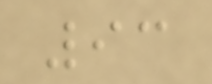93
